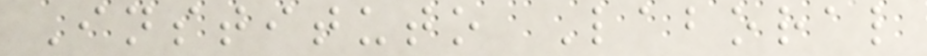Instituto Laboral
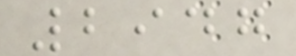2947
